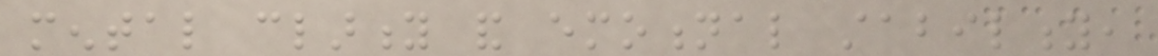mental clarity and emotional stability,
